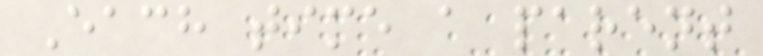Each time a parent
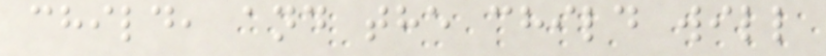child, and the child will
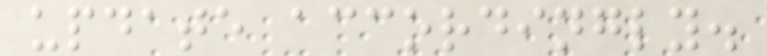update accordingly.
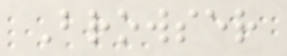Browser
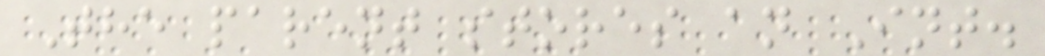The parent stores an Int.
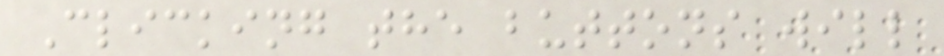Clicking the buttons will
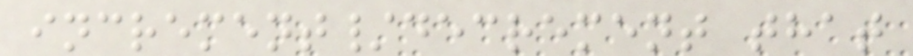increment/decrement that
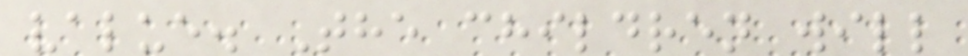value. The children will
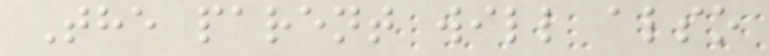The parent will also
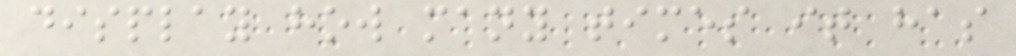display how many times it has
